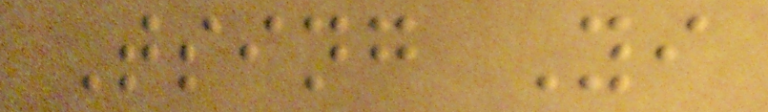Tsing Yi
